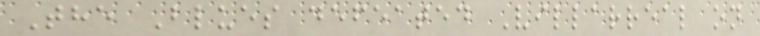The Blues defeated Villarreal on
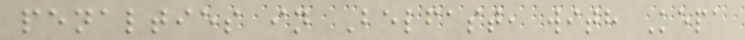penalties in Belfast, with Kepa
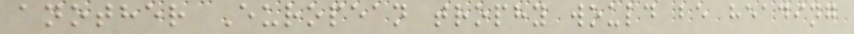another European trophy would be heading
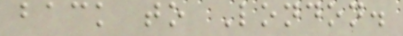back to London.
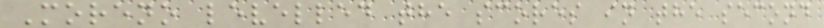Moreno levelled the scores in the second
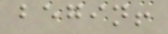begin!
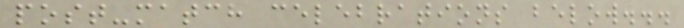post-match celebrations below...
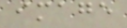image
